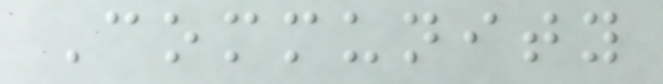Community
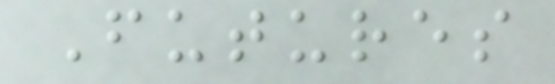Futures
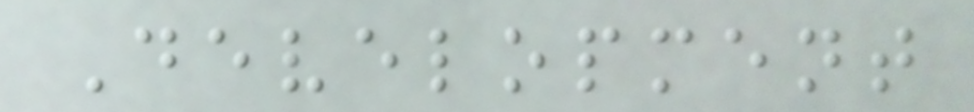Development
